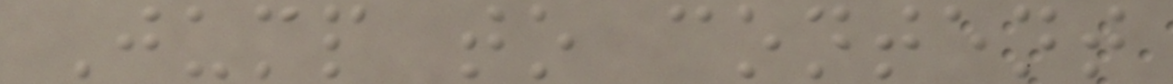Jump to content
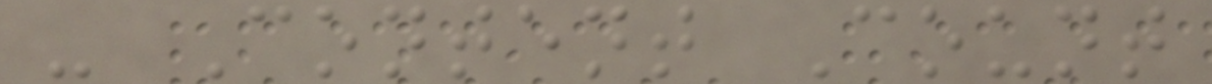- Content Count
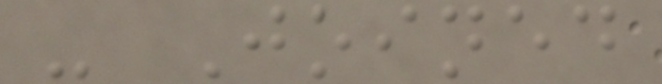- Joined
